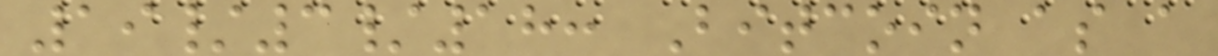19/3/18: Bitcoin as a
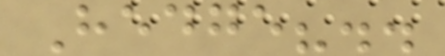Hedge?..
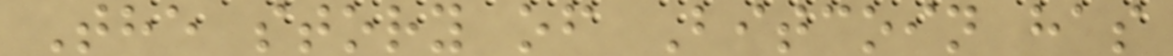The story of Bitcoin has
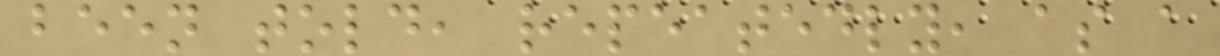been told, repeatedly, as a
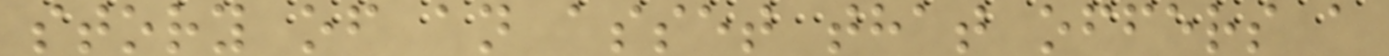story of an asset that offers a
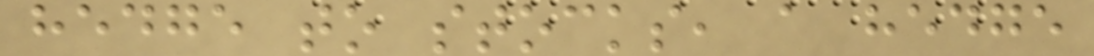hedge to stocks, a hedge
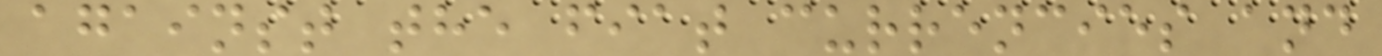against the fiat currencies and
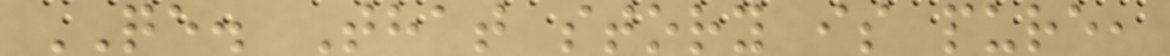QE. That story is pure,
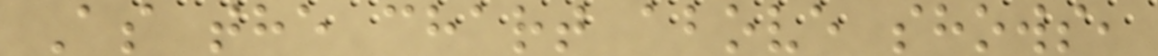As the chart above shows,
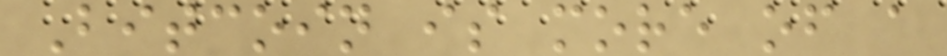Bitcoin is more of a
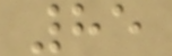85
